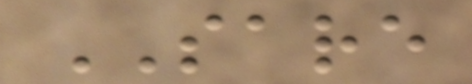SARE
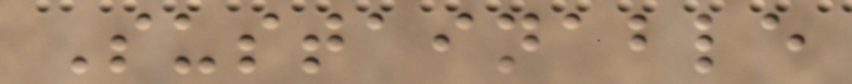Sustainable
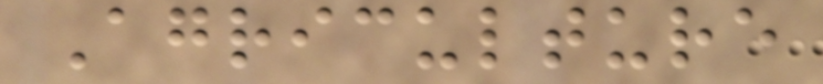Agriculture
